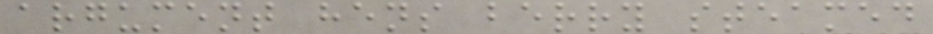argument hens berry steamed
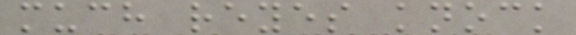much reyes knock
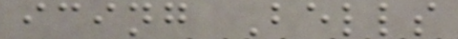icing Bells
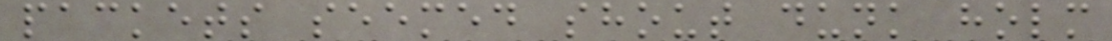packets seemed shout dunk holm
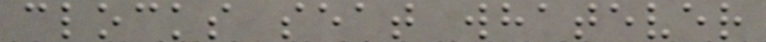clocks seat whatever
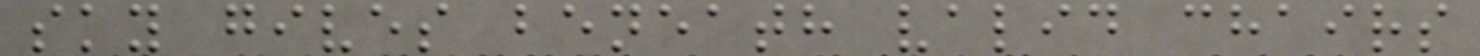sky gives beneath valid chairs
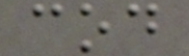cod
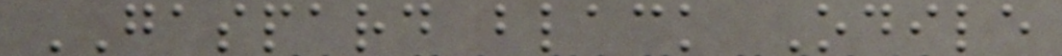GASPARD black Odile
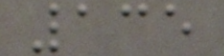135
